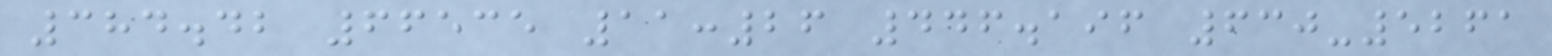384.42 66535 11:26 446.196 630-5261
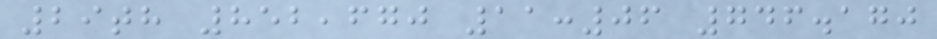29th 852,670 11:06 746.170
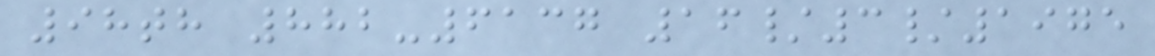98th 882-6137 16/3/1975
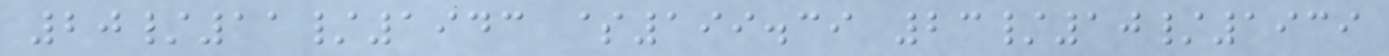20/11/1943 $199.39 23/10/1939
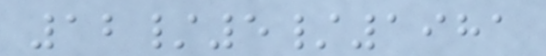12/5/1981
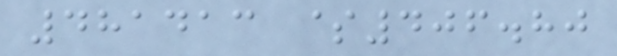481413 $406.80
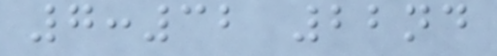7:32 22nd
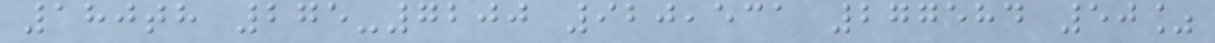180th 275-7200 920,531 277584 50%
